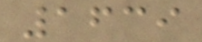1639
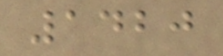1420
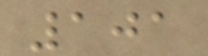101
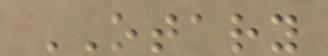OTARY
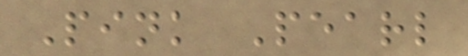Pink Pearl
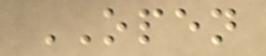OPEN
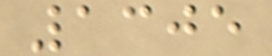1305
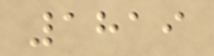1819
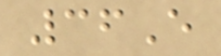36E
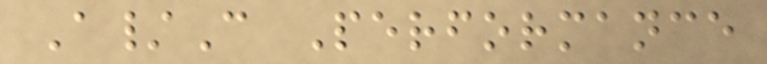A/C Performance
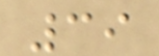39
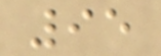95
